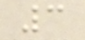3
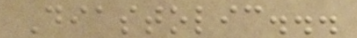Diastolic...
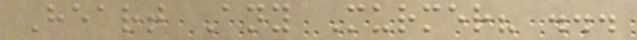Heart Any Murmer? ...
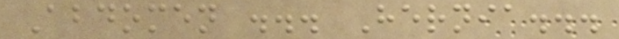Abdomen ... Hernia...
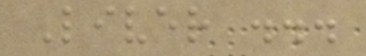Liver ...
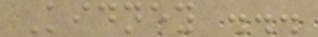Kidney ...
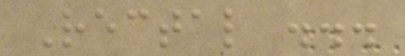Rectal ...
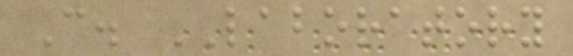C. LABORATORY
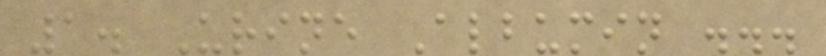1. Urine Albumin ...
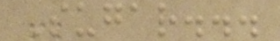Sugar...
